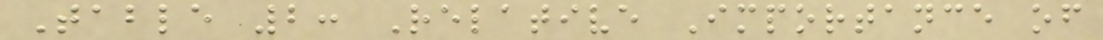Table 2: Relative Importance of
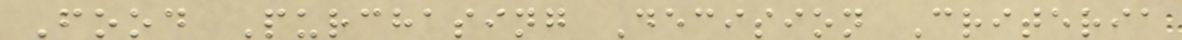Food Purchasing Decision Criteria
